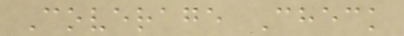Coverage Check
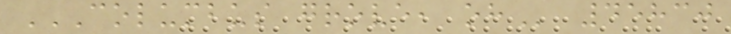COLUMBUS GROVE, OH 45830
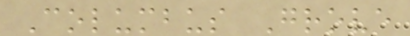Columbus Grove
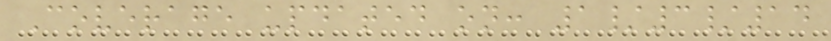Coverage updated on: 1/3/14
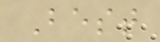Best
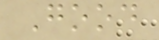Good
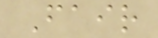Fair
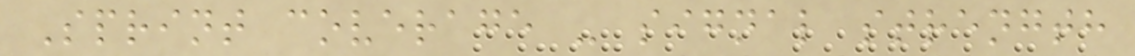Sprint coverage - signal strength
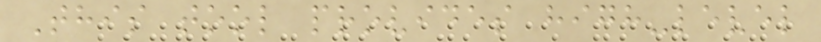This tool provides high-level
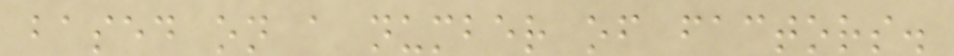based on a number of factors.
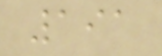191
